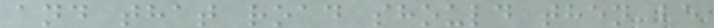and that road should then be
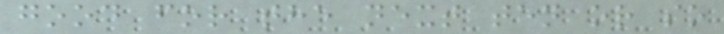good for the next ten or so
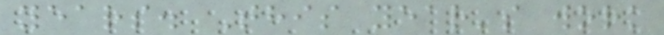years. This year's work
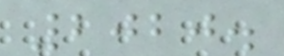2020.
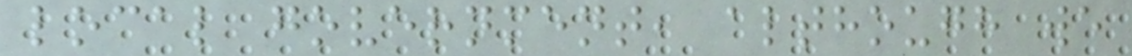local government, although we
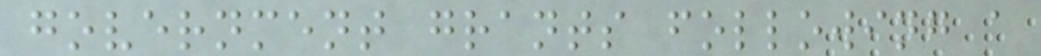government grants following a
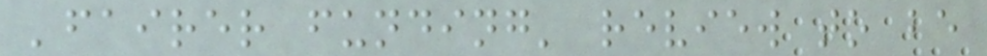'fairer funding' review to be
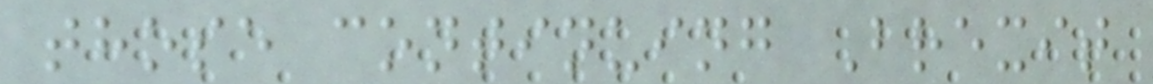those continuing Brexit
